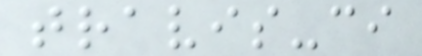travis-ci
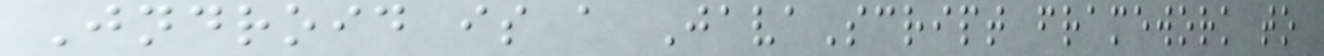Jndroid is a JavaScript framework to
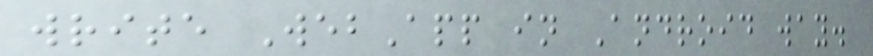write WebApp in Android way.
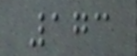173
